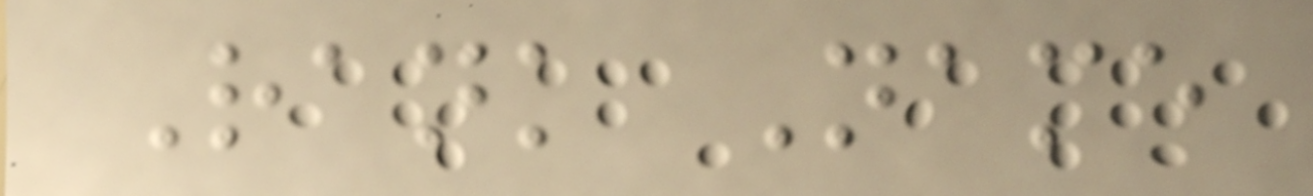Rank Name
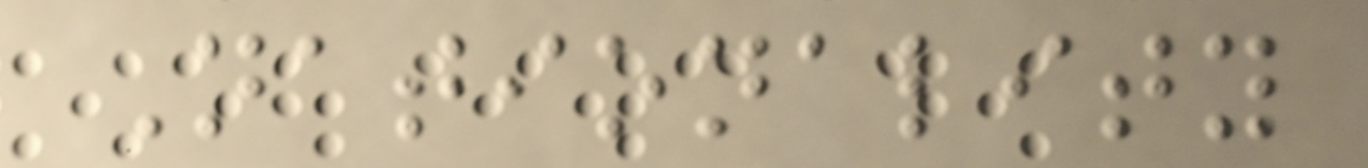Nationality
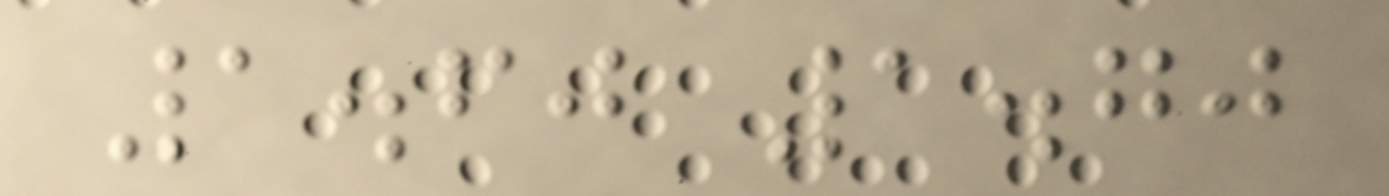1.60 1.70
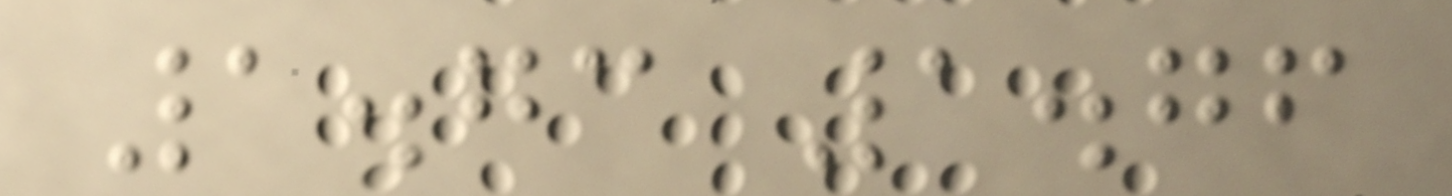1.73 1.76
